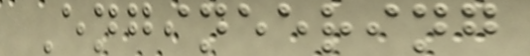Engineering
